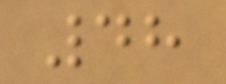48
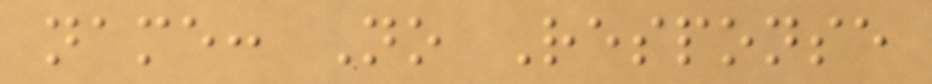name: No Response
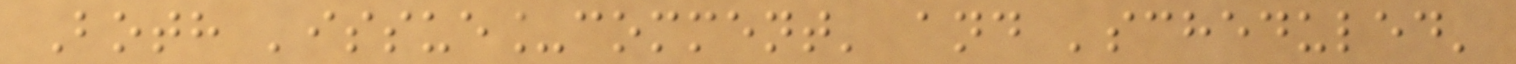Both 'issue_comment' and 'scheduled'
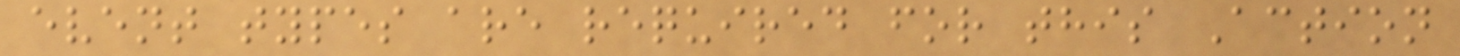event types are required for this Action
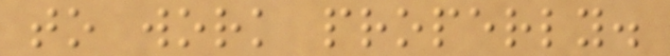to work properly.
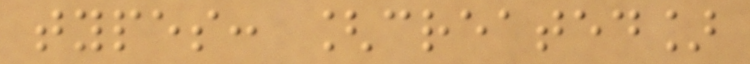types: [created]
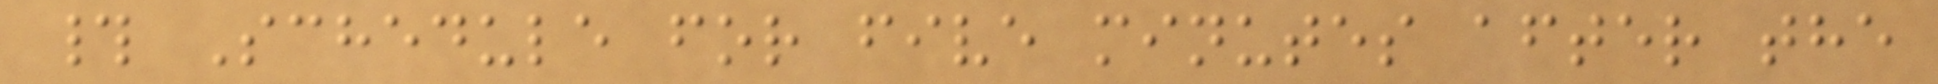# Schedule for five minutes after the
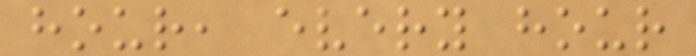hour, every hour
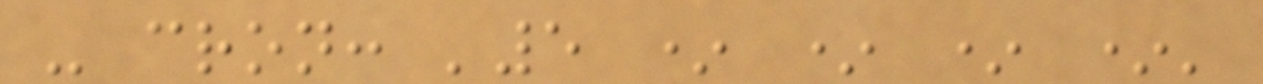- cron: '5 * * * *'
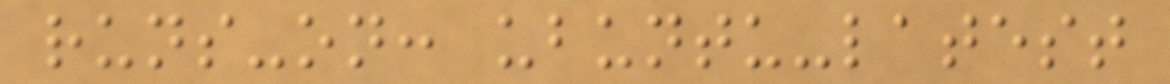runs-on: ubuntu-latest
